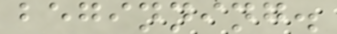beginning.
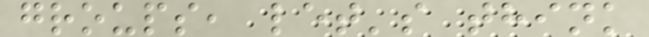groups, let's think
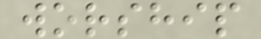worship
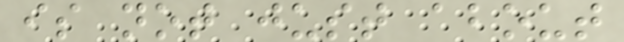is not just about
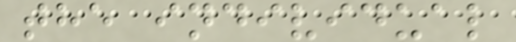the individual
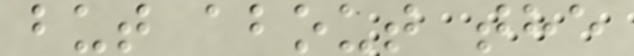but about the
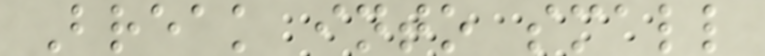Break into small
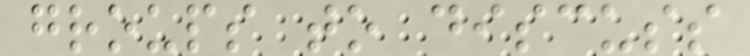groups to discuss
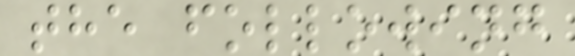the following
